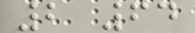2 64
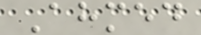Ahmed
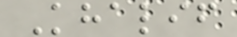Khalif
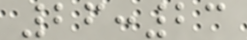26:23
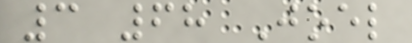3 68 Joel
